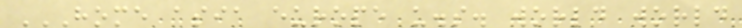HOME ASIA EUROPE U.S. WORLD WORLD
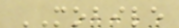MOBILE
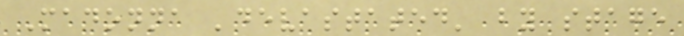Madonna 'devastated' by stage
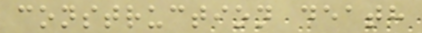construction death
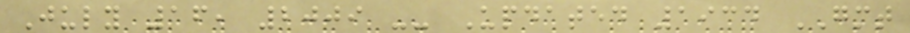July 16, 2009 -- Updated 1934 GMT
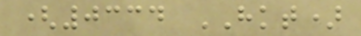(0334 HKT)
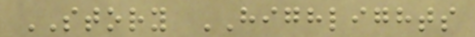STORY HIGHLIGHTS
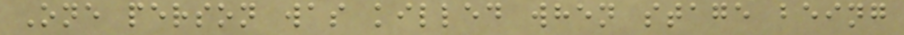One person was killed when stage being
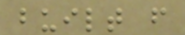built f
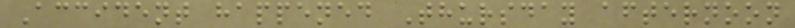Accident happened Thursday afternoon
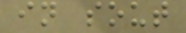in sout
